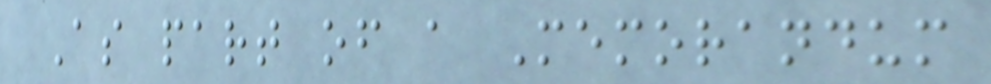As part of a Memorandum
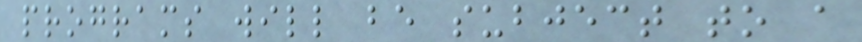programs will be subject to a
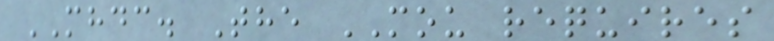MHDC. The MOU requires
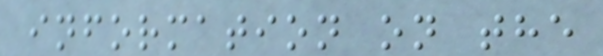information on the
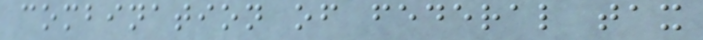combination of federal tax
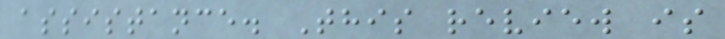assistance. This review is
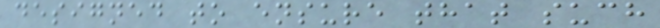designed to ensure that such
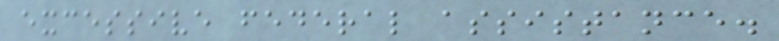excessive federal assistance.
